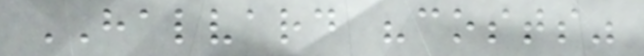HALVARD "costs"
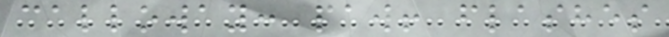calloway: paw! flashes
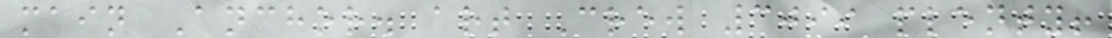main Anchor. art Crew 3099 plenty!
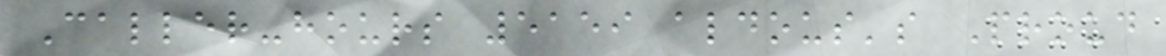Caller-hours 5159 aldous's Proud
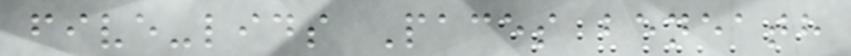five-lids Paces beneath
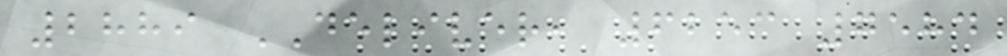2889 DELIVER, 6253 7584
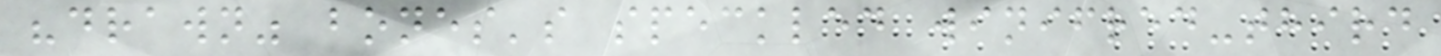"drawn" bones's speckled winifred-third
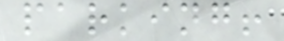parking!
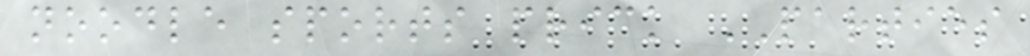noodle sports prick PARTIES
